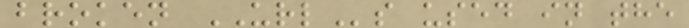broken URLs used in the
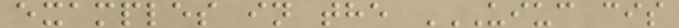examples in the UIUC CIS
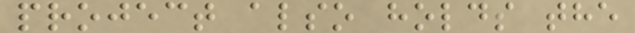project also holds the
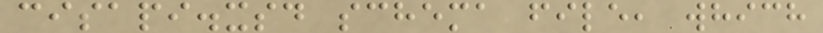cisapi.xsd schema file, which
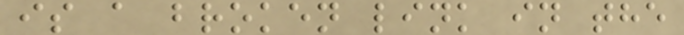is a broken link in the
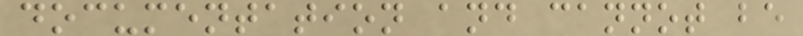documentation and cannot be
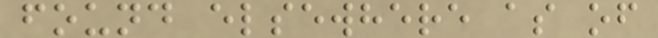found elsewhere as of
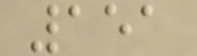151
